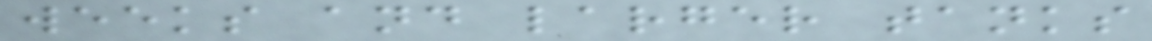weeks and larger tanks
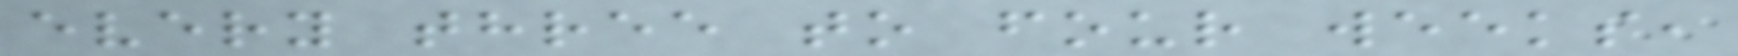every three to four weeks,
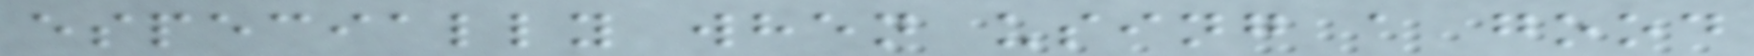especially when using a good
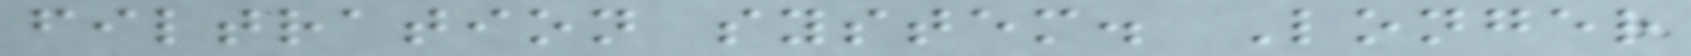filtration system. Longer
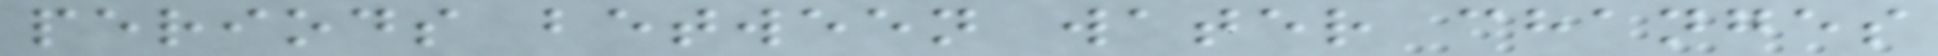periods between water changes
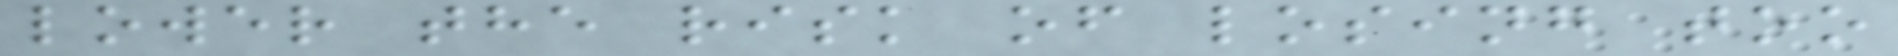lower the risk of losing too
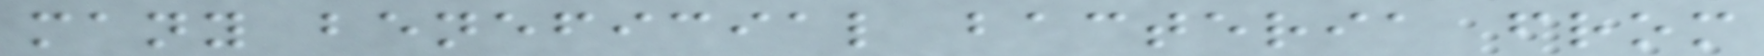many beneficial bacteria from
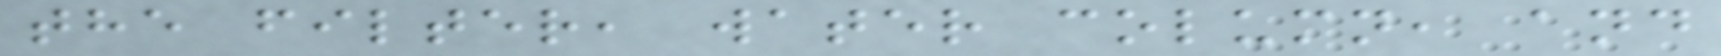the filter, water column, and
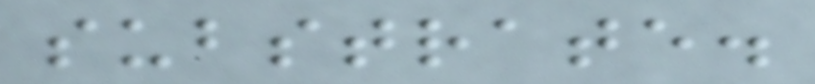substrate.
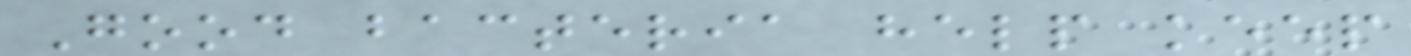Good bacteria help keep
